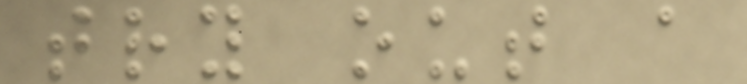try out a
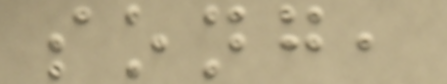song,
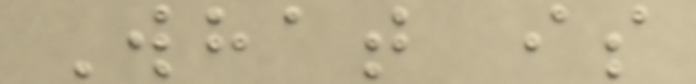What is
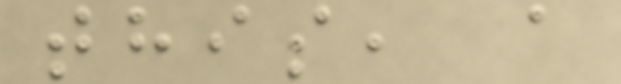this, a
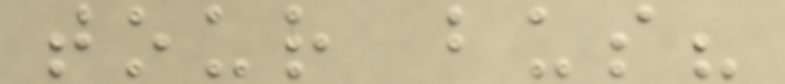tour bus?
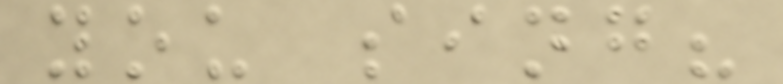you sing?
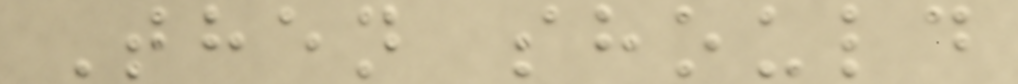Then should
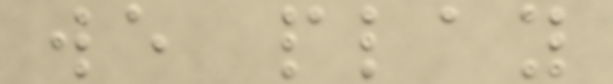we play
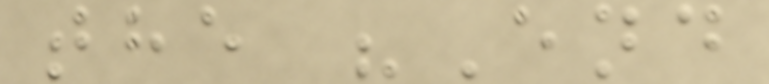the "End
